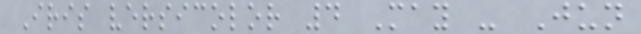Iris versicolor 4 May - Jun
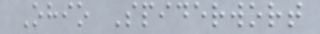Ohio Spiderwort
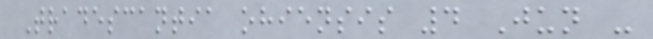Tradescantia ohiensis 4 Jun -
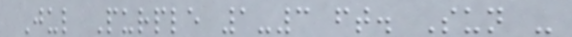Jul Purple 1-3 ft. Sun -
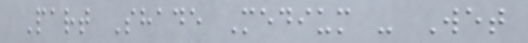Part Shade Medium - Wet
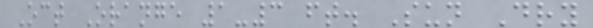Oct Orange 1-3 ft. Sun Dry
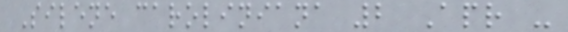Silene caroliniana 2 Apr -
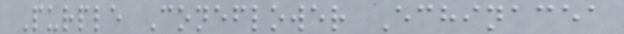Purple Coneflower Echinacea
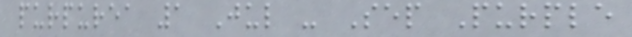purpurea 1 Jul - Sep Purple
